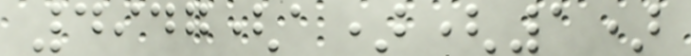4947(a)(1)
